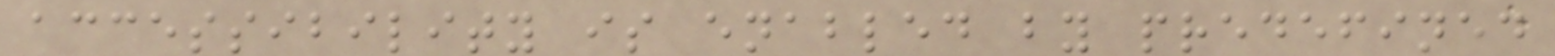accessibility is enabled by predefined
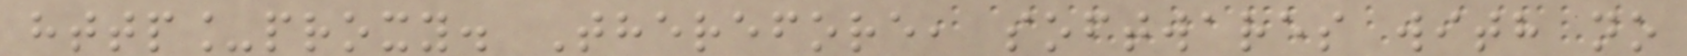http_proxy. Therefore, softwares with no
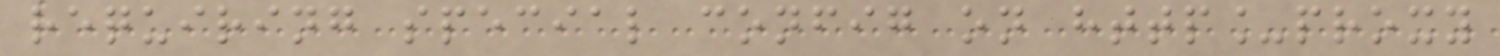requiring special config on http_proxy
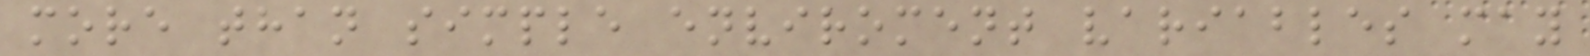more than simple enviroment variables may
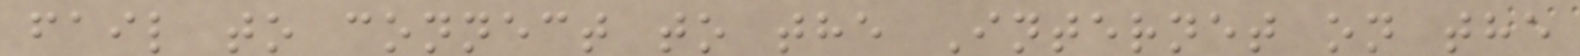fail to connect to the Internet on the
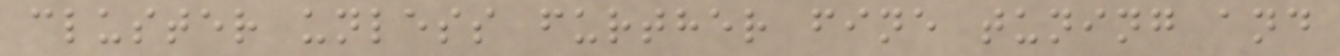cluster unless further fine tuning and
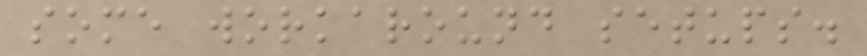some workaround setups.
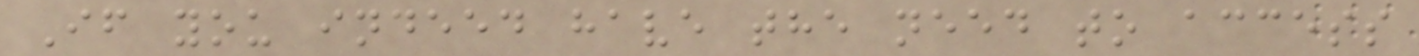If you indeed have the need to access
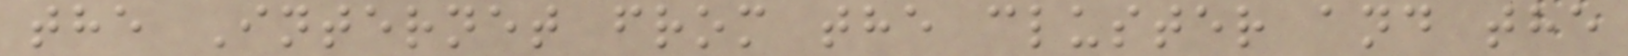the Internet from the cluster and the
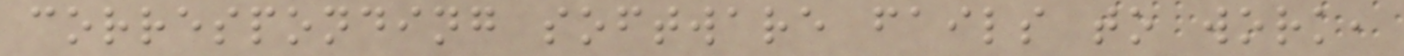corresponding software fails to work,
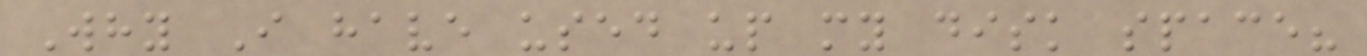Why I have used up my disk space?
